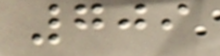709
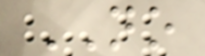NO
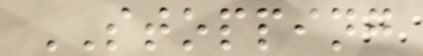STOPPING
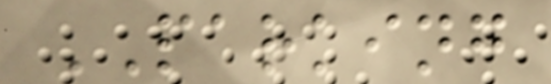PARKING
